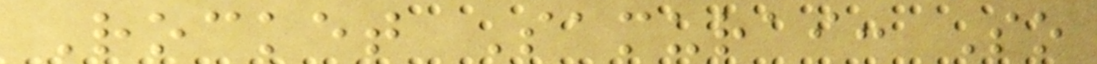Rocket Samurai: So
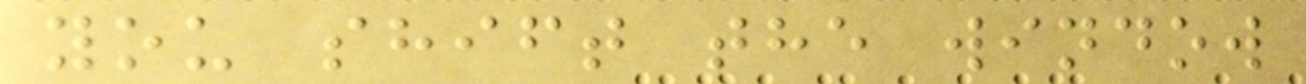you shift the window
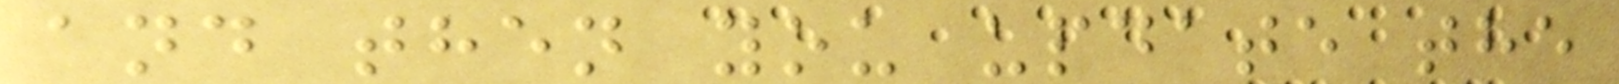and then you update the
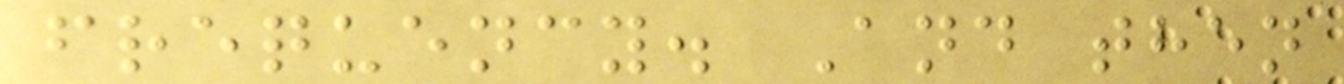frequency. And then
